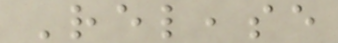Release
